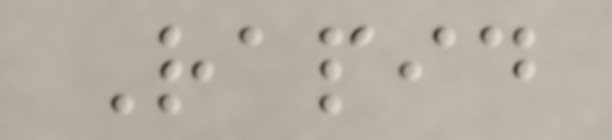Rapid
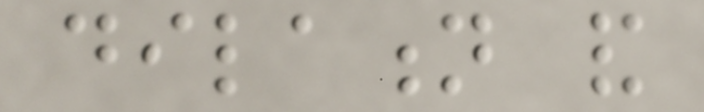dilation and
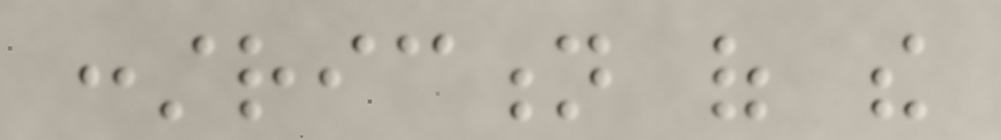constriction of the
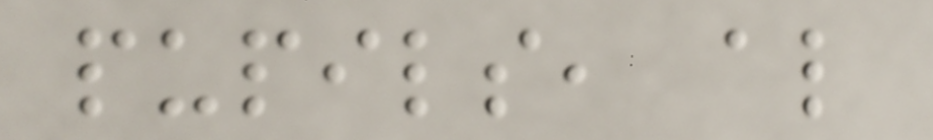pupils, also
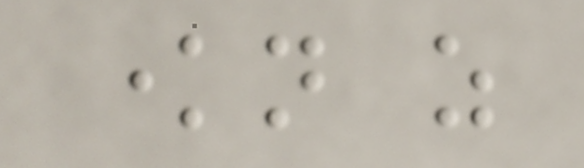known as
